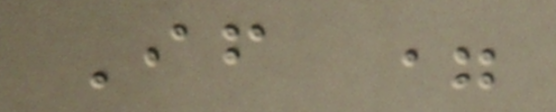If =
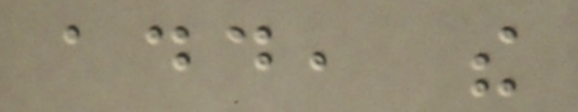add, the
